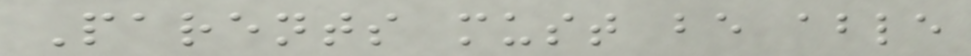Parents must be able
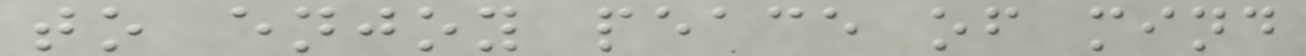to enjoy peace of mind
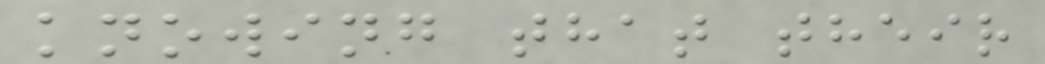knowing that their
